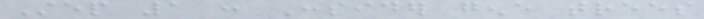Step 1 : Consider gene trees
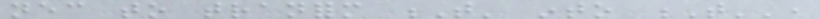necessary to tranform T' into T'',
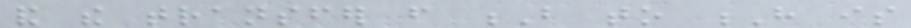and the transfer from B to H is
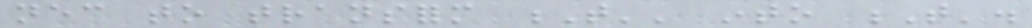necessary to transform T'' into T'.
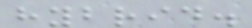hybrid.
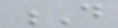D
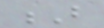B
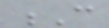C
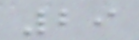29
